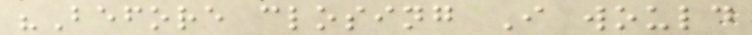"Before closing I would
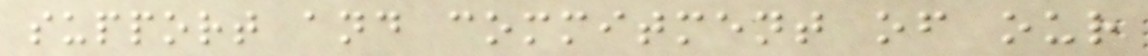support and commitment of our
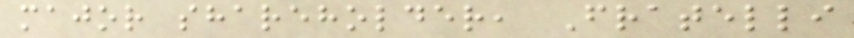major shareholder, Fratelli
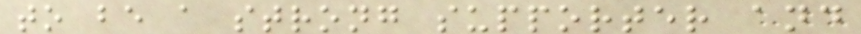to be a strong supporter and
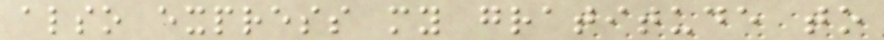also express my gratitude to
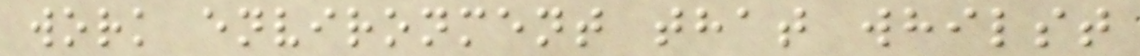work environment that whilst
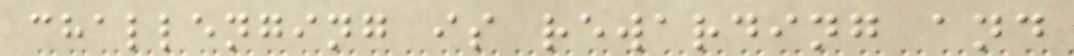challenging is rewarding and
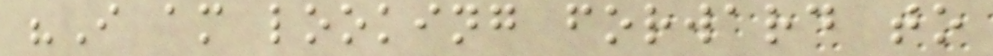"I am looking forward to
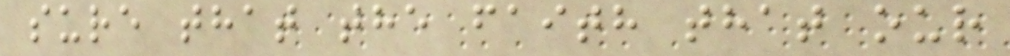sure that the faith that our
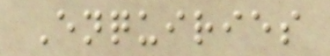Enquiries
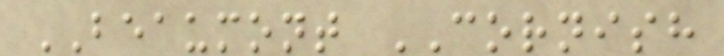BEAUMONT CORNISH
